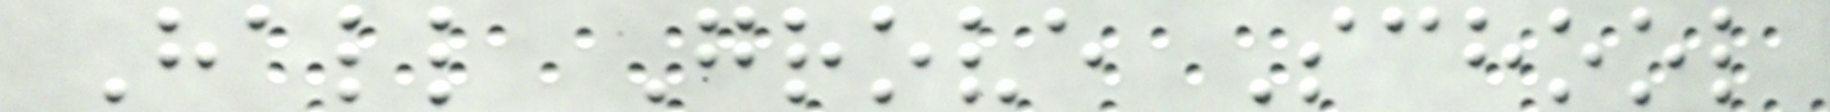Hall Grove School
